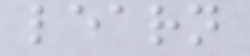learn
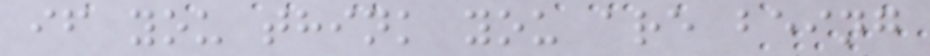if you think you are being
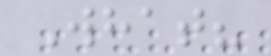What?
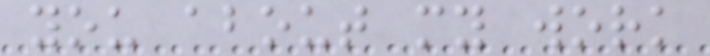you about my work
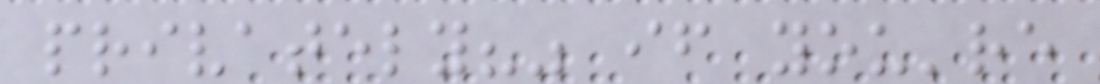privately?" if you're
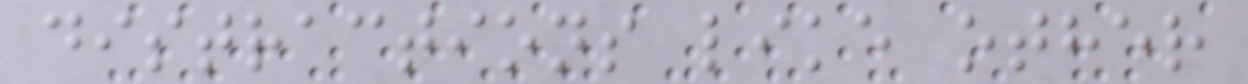distractions like other
